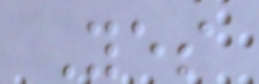Yes
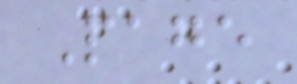Page
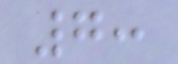7:
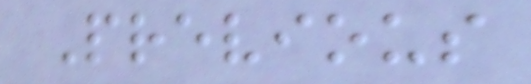Previous
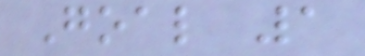Goal 1
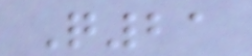Q21
